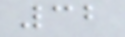32
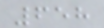658
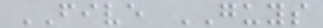FIVE GUYS
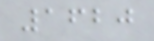1620
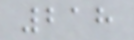218
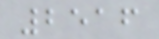2516
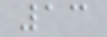13
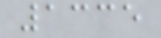1335
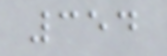354
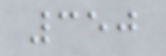350
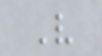V
